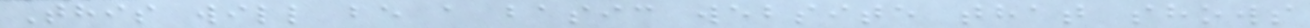This will be a basic website that shows
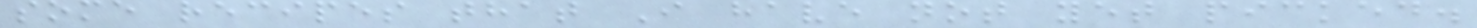some recipes that I have not yet picked.
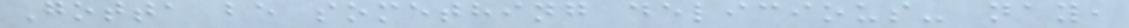Gotta be something delicious- nay,
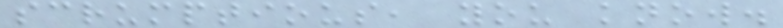scrumptious, you know.
